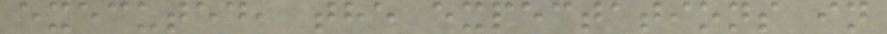executed, the expectations in
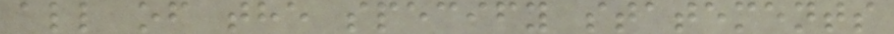all of the specify statements
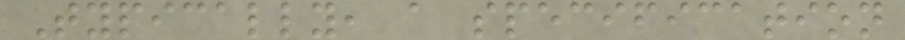Typically, a specification
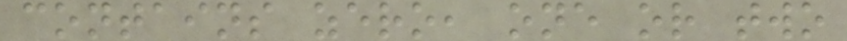contains zero, one or two
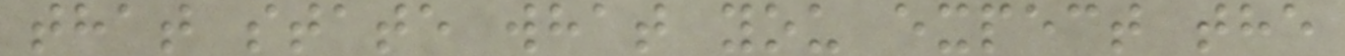that state what you expect the
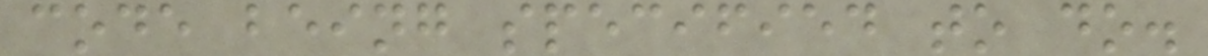code being specified to do.
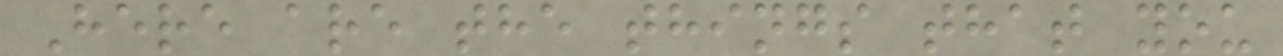Here are the things that you
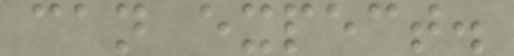can expect.
